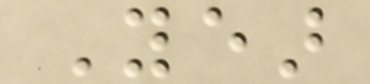Year
